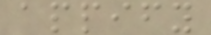appify
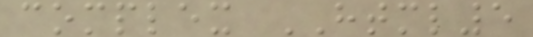complex HTML5
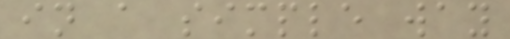in a simple way
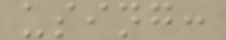using:
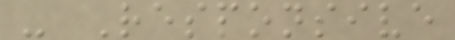- Responsive
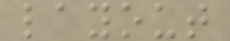layout
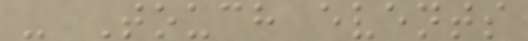- Touch events
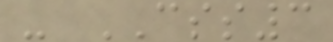- CSS3
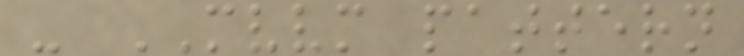- MVVM pattern
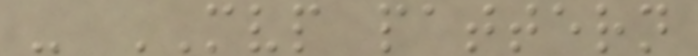- MVP pattern
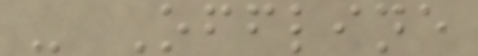- Offline
